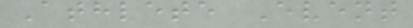Athlete Event
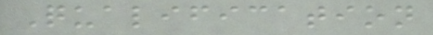Qualification
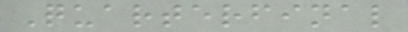Quarterfinal
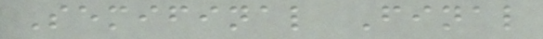Semifinal Final
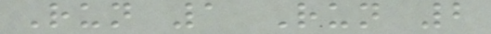Run 1 Run 2
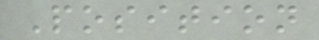Position
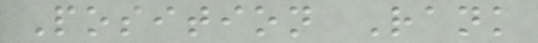Position Rank
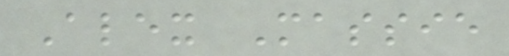Alex Massie
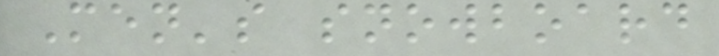Men's snowboard
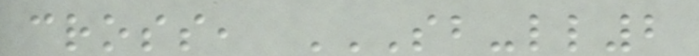cross, SB-LL2
